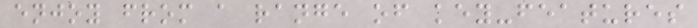enjoy from a range of key-features
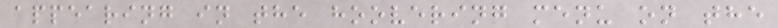appearing in the hoovering menu on the
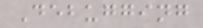Debugging
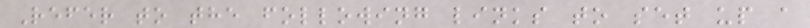Refer to the following links to set up a
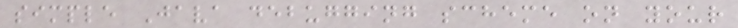simple Java debugging scheme on your
